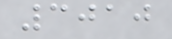3010
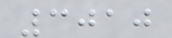3010
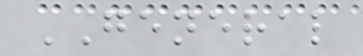GENERAL
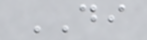DI
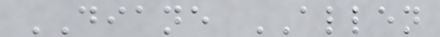DIANE ALLEN
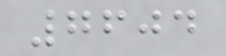7604
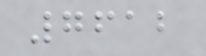7612
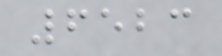6523
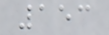153
